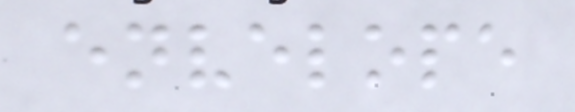envelope
